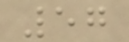57
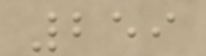259
